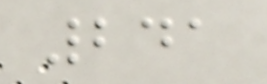241
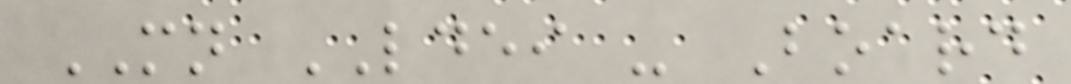MN LDEI - Board
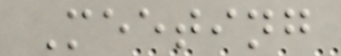Meeting
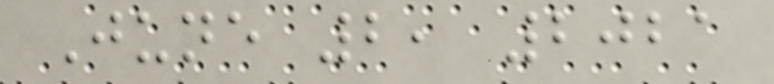June 2, 2021
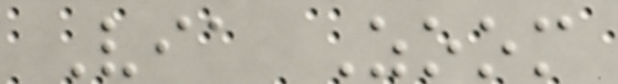Via Zoom
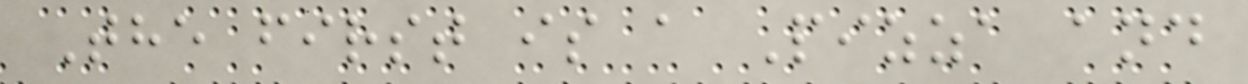The first is a Pizza and
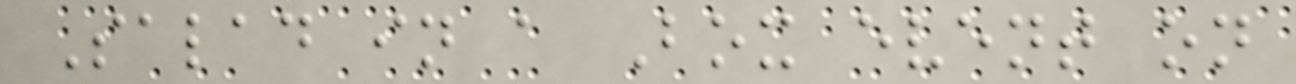Salad in a Box event on
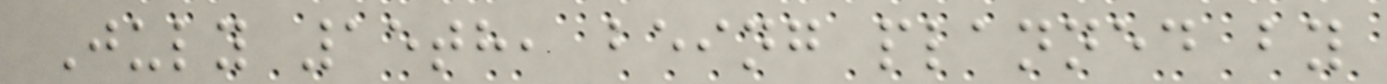July 15th, being planned by
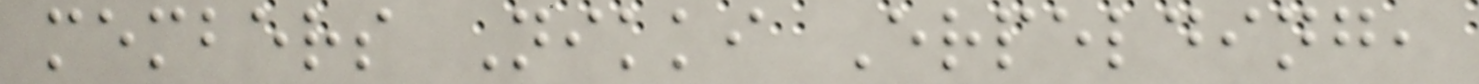members Nikki Erpelding,
